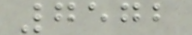7572
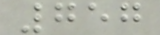757
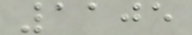1105
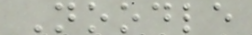Noodle
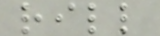rill
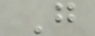G
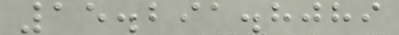15.291.8089
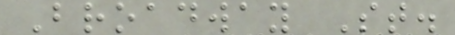Broadway St.
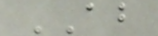AB
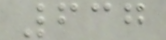637
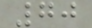70
